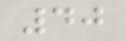40
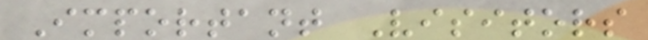Important Visitors
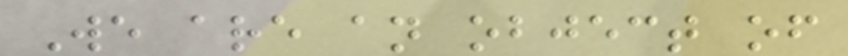We are an object of
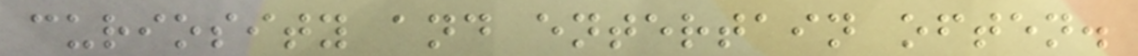curiosity and entertain often.
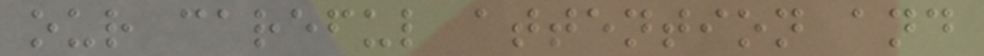our careful attention and
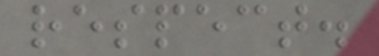respect.
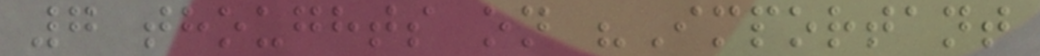7 thoughts on "Important
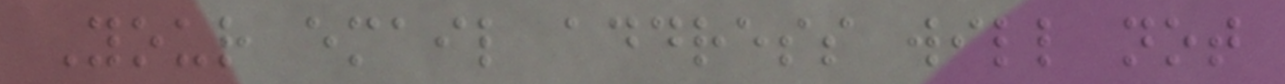Your email address will not
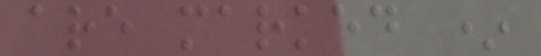are marked *
